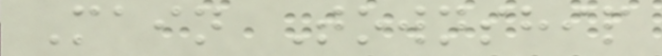Main Township
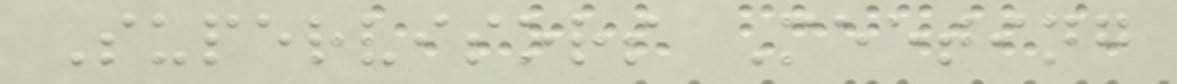Supervisors Meeting
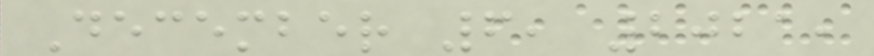December 6, 2021,
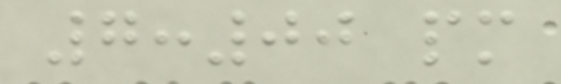7:00 pm
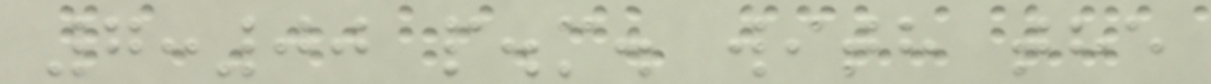7:00 p.m. with the
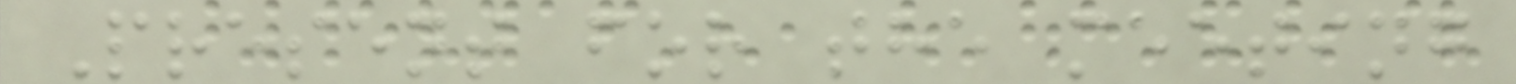Present for the meeting
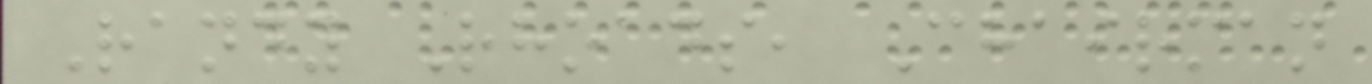Randy Rhoads, Chairman
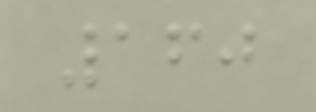160
